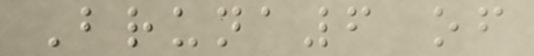Bruna6 of
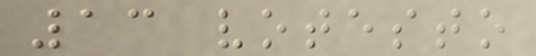13 votesto
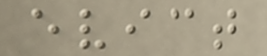evict
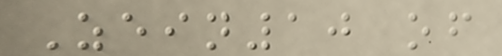Zein10 of
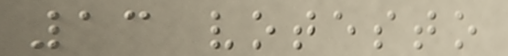13 votesto
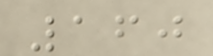160
